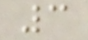3
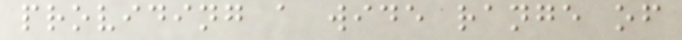providing a wide range of
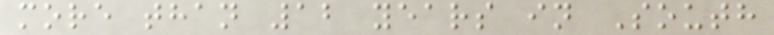more than 12 years in South
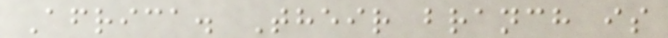Africa. Their branch is
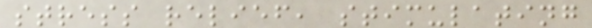stress relief, stimulating
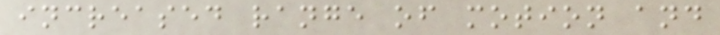increased range of motion and
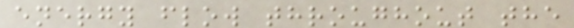energy flow throughout the
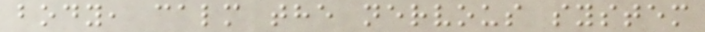body, calm the nervous system
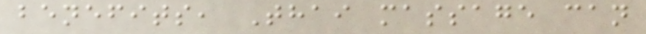benefits, Thai massage can
